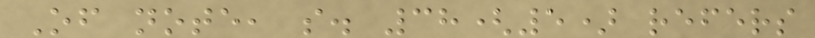Of note, s. 38(5) refers
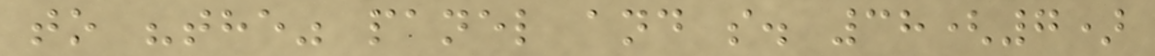to "the" panel and s. 38(7)
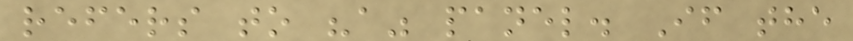refers to "a" panel. If the
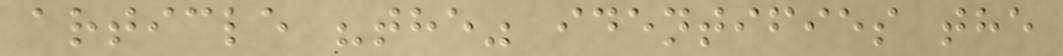article "the" identifies the
